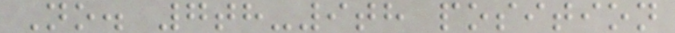No. 7th-9th position
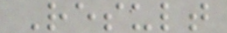Result
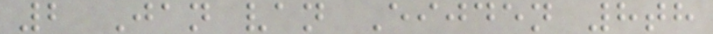2 Jan van Eijden 8th
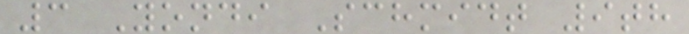3 Yondi Schmidt 9th
